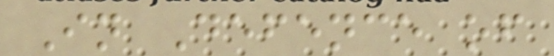In Defence of
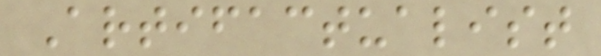Artifactualist
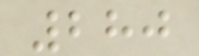280
